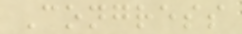Congress
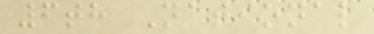6th National
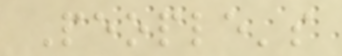People's
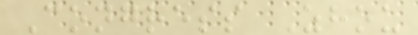Congress Zhou
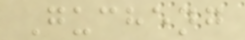Gucheng
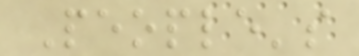People's
